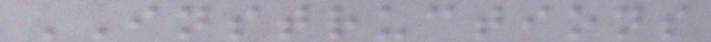INSTRUCTIONS
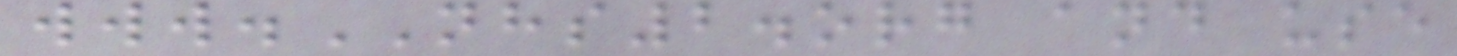www.NHS2.org and use
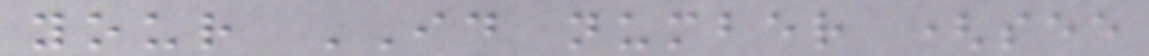your ID number (see
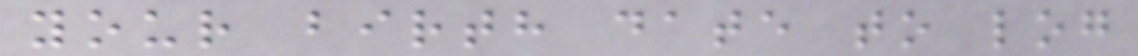your birth date to log
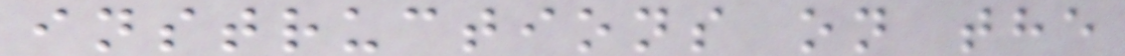instructions on the
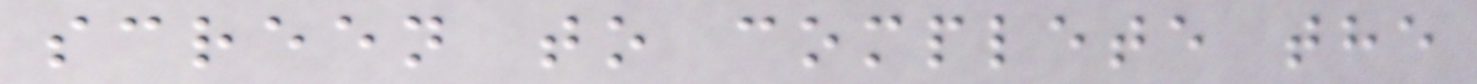screen to complete the
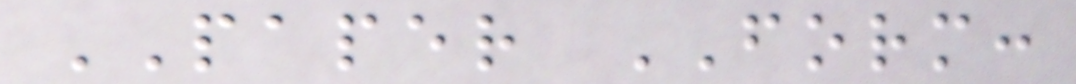PAPER FORM:
